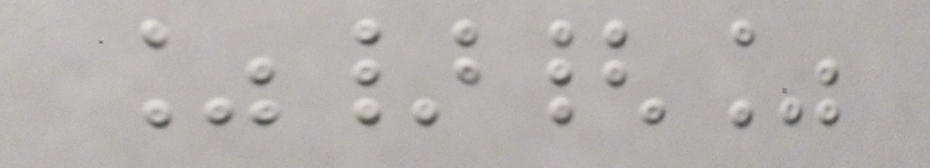%}{%
